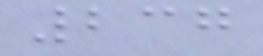237
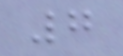7
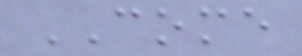COME
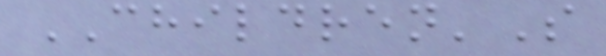CHILDREN'S
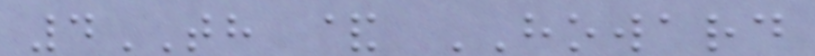4TH & HOWARD
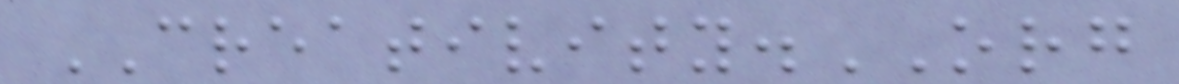CREATIVITY.ORG
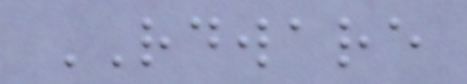RDWARE
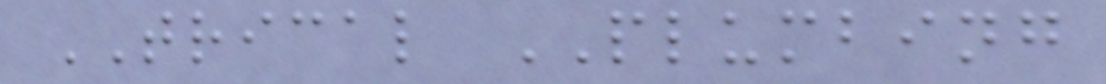TRICAL PLUMBING
